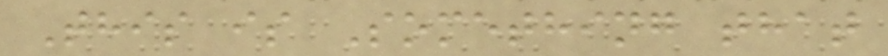This is Something that
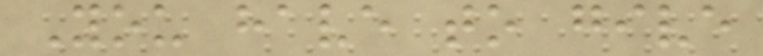You have to give
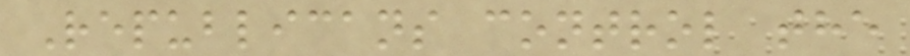Republicans control the
